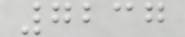7237
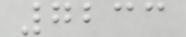7233
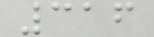316
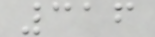316
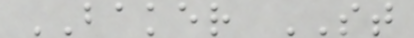BAKER ST
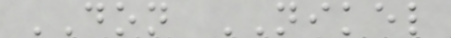DON NIKEL
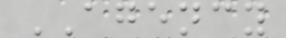AGENCY
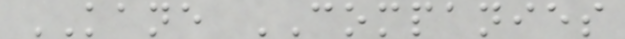KANE COMPANIES
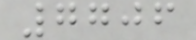7706
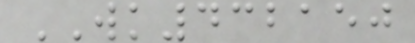WK432150
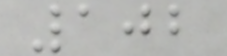102
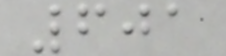601
